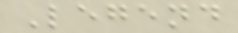Legend
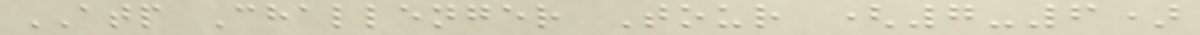ATP Challenger Tour (7-6)
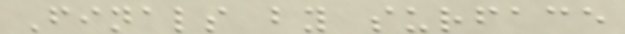Finals by surface
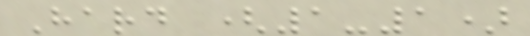Hard (1-1)
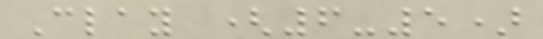Clay (6-5)
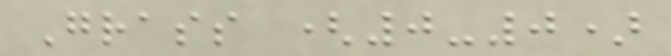Grass (0-0)
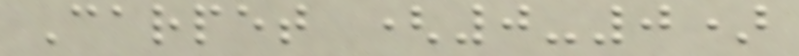Carpet (0-0)
